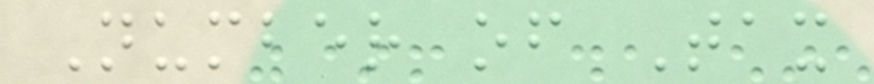Number of Tax
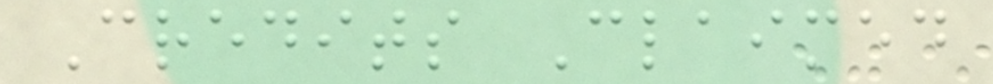Credits Claimed
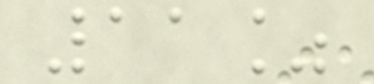11%
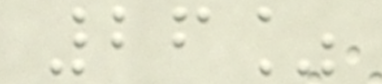26%
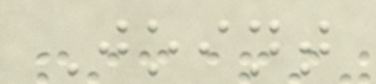Joint
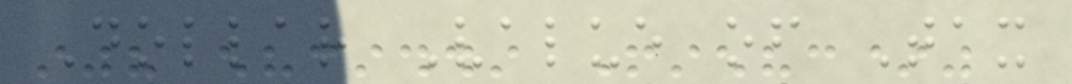Dollar Value of Tax
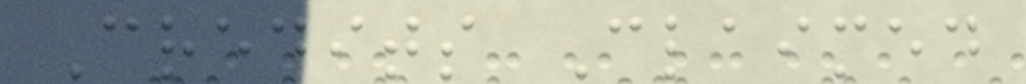Credits Claimed
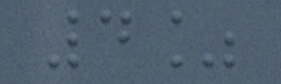4%
